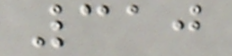310
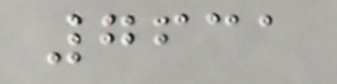7631
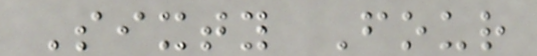Sixty Four
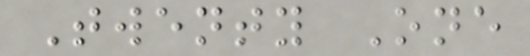Twenty One
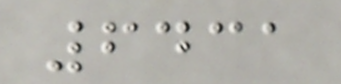6431
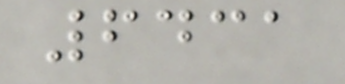6431
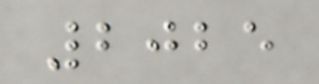2025
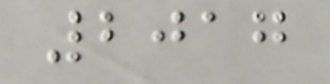2017
